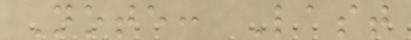Note: Last
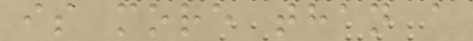is more than a
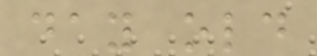day old
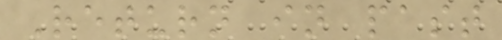Return in past
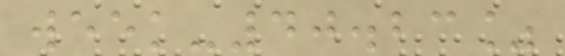week-40.23%
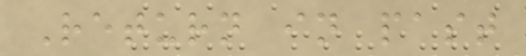Return in past
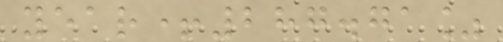year+287.71%
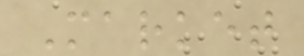Market
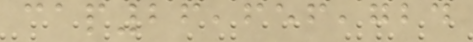cap26,656,724
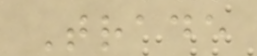Trade
